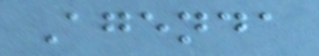Agenda
